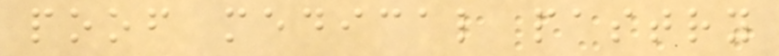poof medical pastry
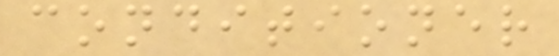conditioner
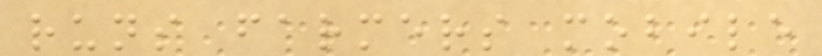runs farmers mobile
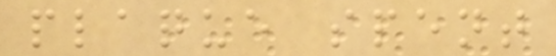plaque spent
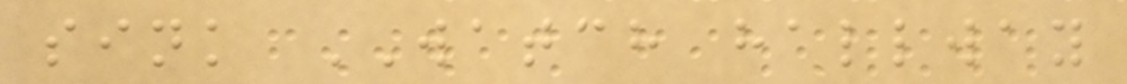sink WATCH hallway
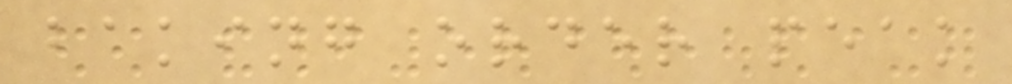baking order peak
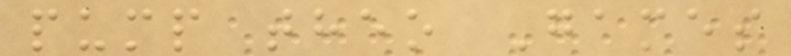pump theo Games
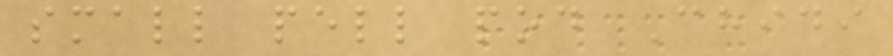small pell pod Chidi
